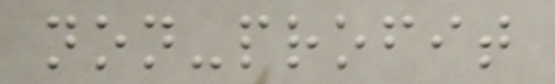non-profit
